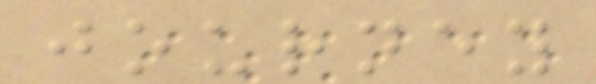journey
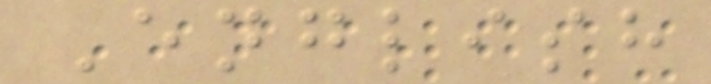English
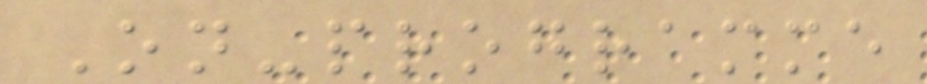On-programme
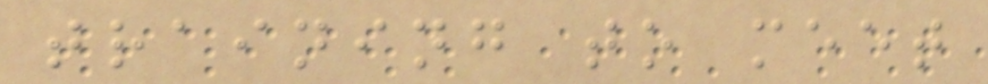training to meet
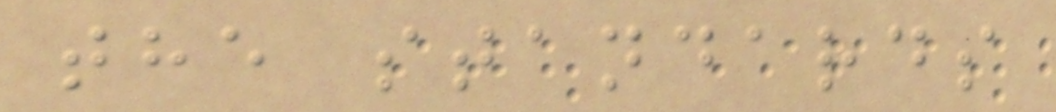the standards
